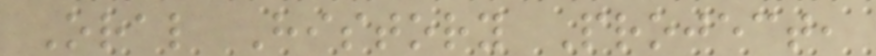Oral History Project,
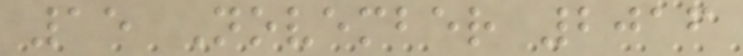15 November 2016
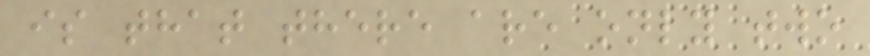is that there are only two
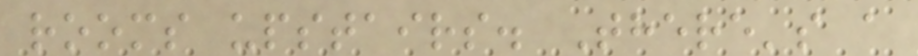rooms upstairs. There's a
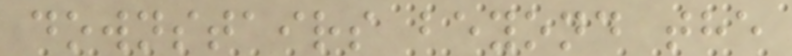downstairs beyond the
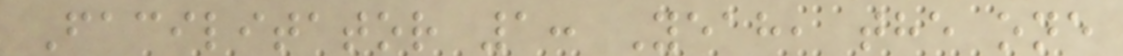Facilitator 1: Yeah, the one
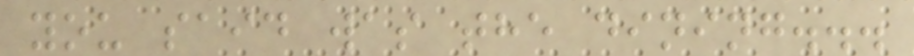you said was the dining...
